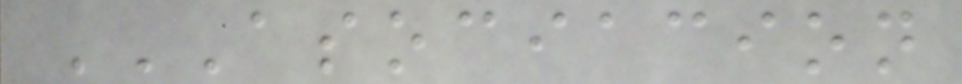ASOCIACION
